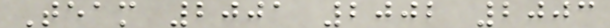Team 2001 2002 2003
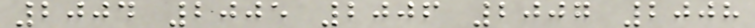2004 2005 2006 2007 2008
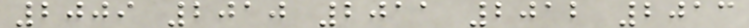2009 2010 2011 2012 2013
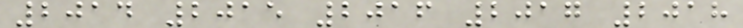2014 2015 2016 2017 2018
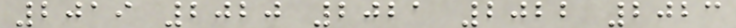2019 2020 2021 2022 2023
